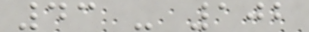43 - 102
